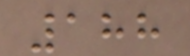188
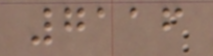7116
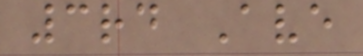3rd Ave
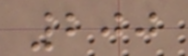200
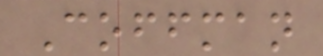Coffman
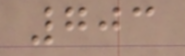703
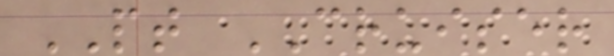PT CRUISER
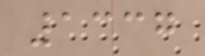1337
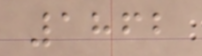1862
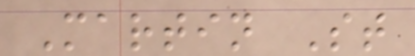Martin St
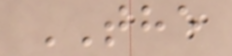THE
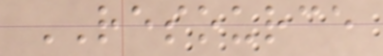RESOURCE
